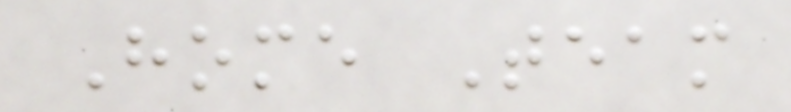Home Team
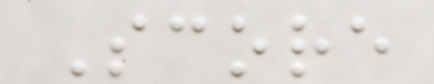Score
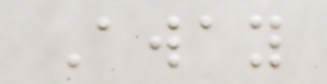Away
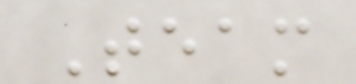Team
